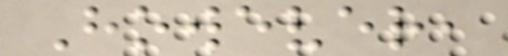However,
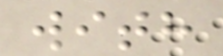with
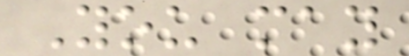You may
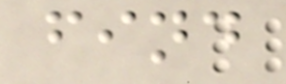find
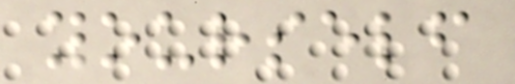yourself
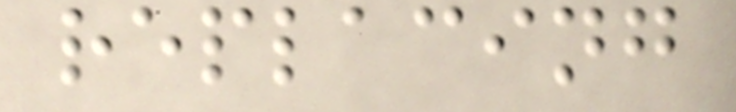replacing
